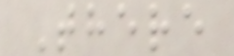There
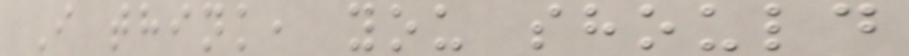I think, you should
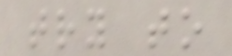try to
